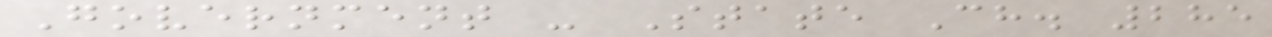Government - State Ch. 285
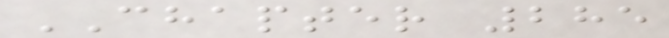CHAPTER 285
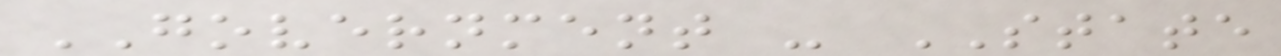GOVERNMENT - STATE
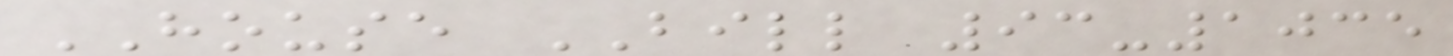HOUSE BILL 93-1035
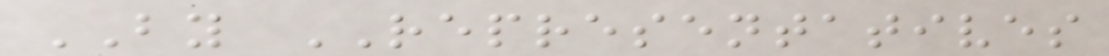BY REPRESENTATIVES
